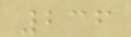236
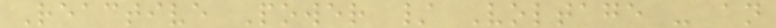Reactive Power / Voltage - an
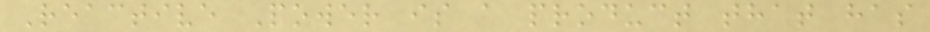Reactive Power is a product that has
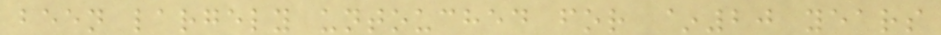been largely untouched for ~20 years
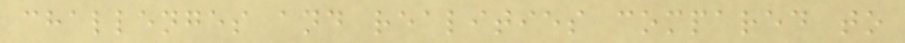challenges and realities compared to
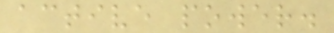active power.
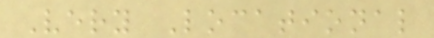Very Locational
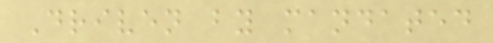Driven by mandated
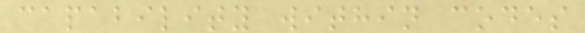capability within codes
